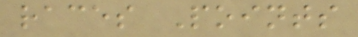races Points
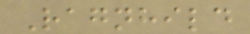Ragnhild
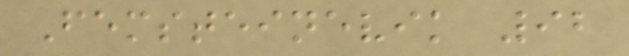Femsteinevik 92
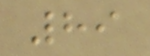89
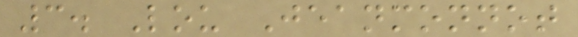3. Lou Jeanmonnot
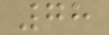78
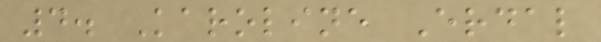4. Karoline Erdal
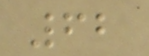62
